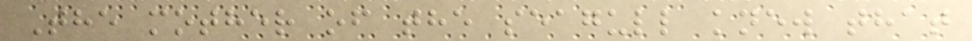The mother of the seagull knew that
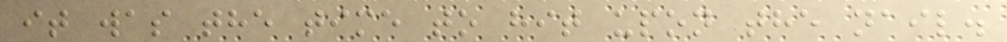it was the time to hit upon the nail.
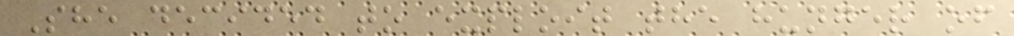She decided to exploit the hunger of
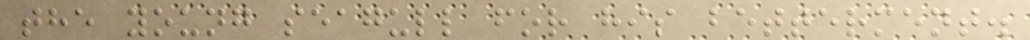the young seagull for his betterment.
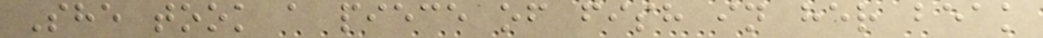She took a piece of fish in her beak
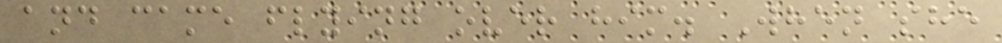and came flying over him. When she
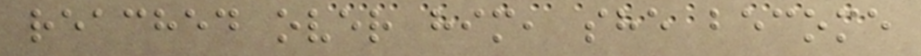reached over him, she become
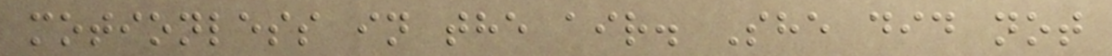motionless in the air. She did not
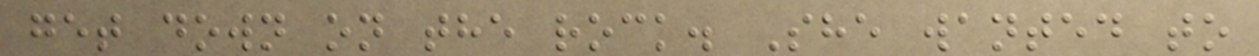get down on the rock. She wanted to
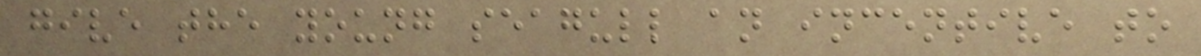give the young seagull an incentive to
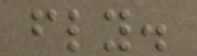fly.
